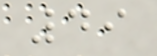49
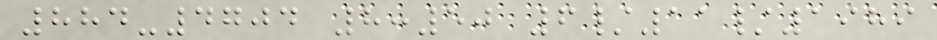884-4704 8:50 6/11/1989
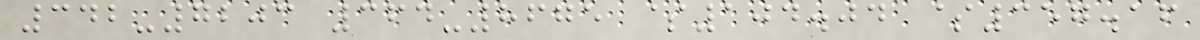342-7203 364-8675 $104.04 $357.16
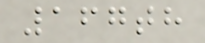167th
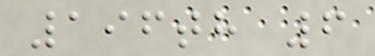196th 6
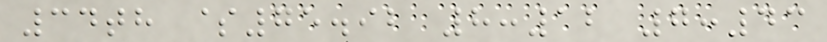34th $75.92 8:12 7:43
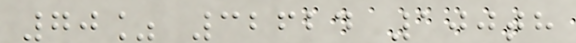70% 32624 100th
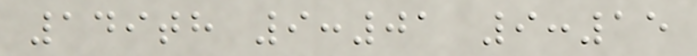149th 9:01 9:15
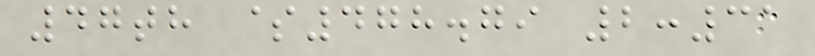47th $478.79 2:31
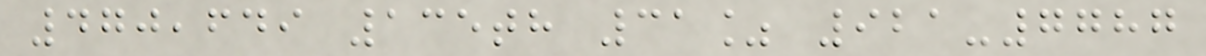470,649 135th 31% 921-7787
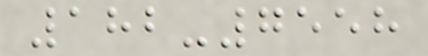182-7558
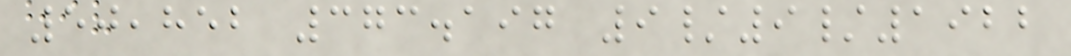50,852 373.197 9/9/1922
